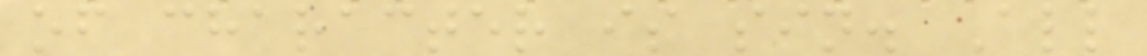of character is sin. All
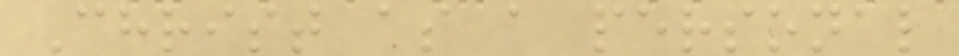Christ as a personal
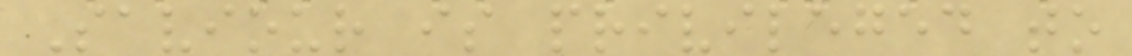Saviour is privileged to
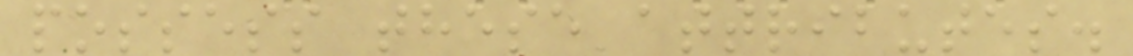possess these attributes.
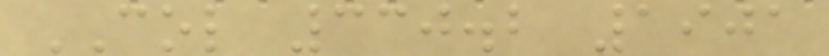COL 330.2 1901
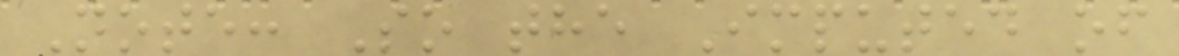Note: So the Imputed of
